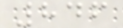846
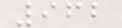962
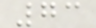73
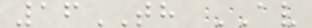16TH AV
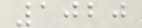1020
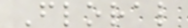Floral
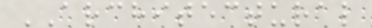ARCHITECTURAL
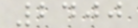2400
